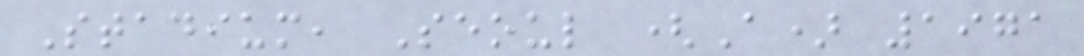Stadium, Seoul (A) 1971
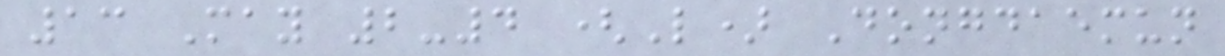13 May 2-4 (L) Dongdaemun
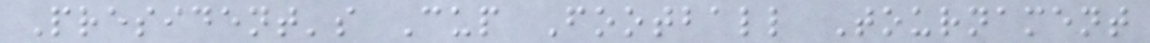President's Cup Football Tournament
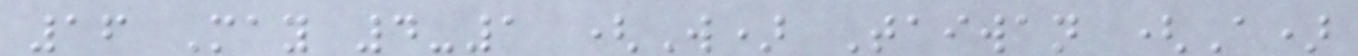16 May 4-1 (W) Taiwan (A)
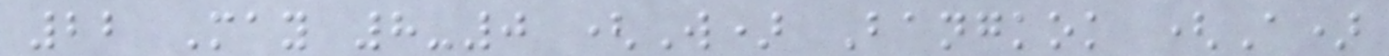22 May 8-0 (W) Bangkok (A)
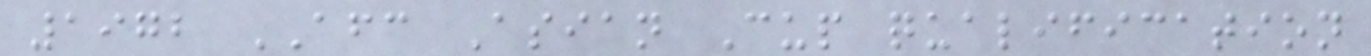1972 AFC Asian Cup qualification
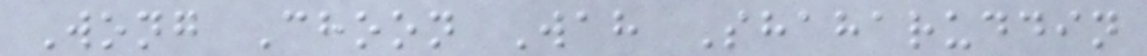Wong Choon Wah Shaharuddin
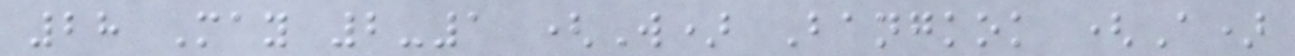28 May 2-1 (W) Bangkok (A)
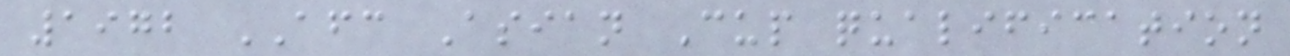1972 AFC Asian Cup qualification
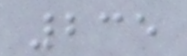235
